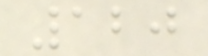120
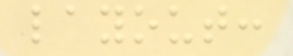layout:
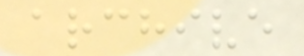archive
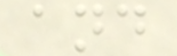and
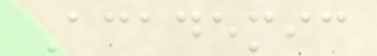Academic
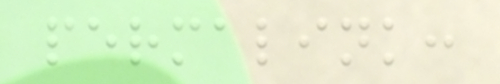permalink:
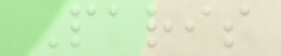Paris
